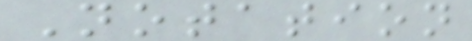Notation
